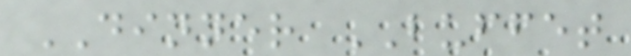DINNER BUFFET
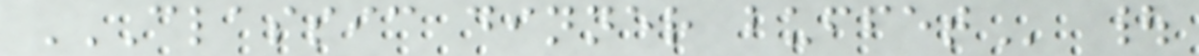CLASSIC DINNER BUFFET |
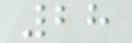28
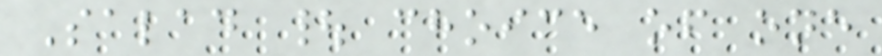Salad | choice of one
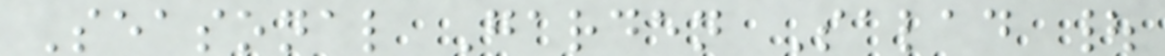Seasonal Garden Salad |
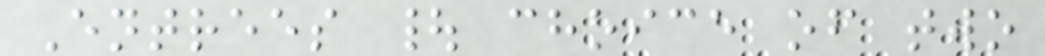Entrees | choice of two
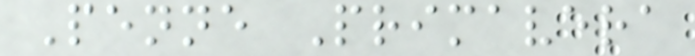Penne Primavera
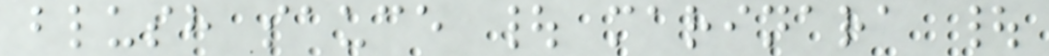blush sauce | marinara |
